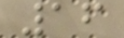16
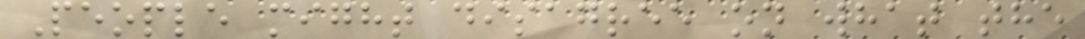People might disagree on what the
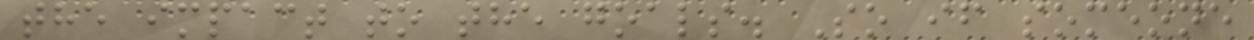the impact to the goals. So if someone
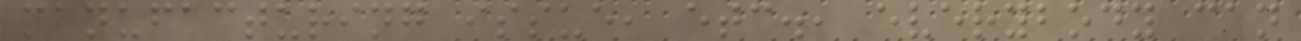manufacturing issue, etc., everybody can
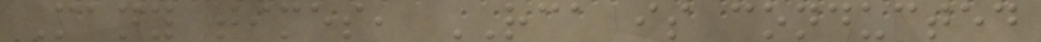Many times, RCA is conducted
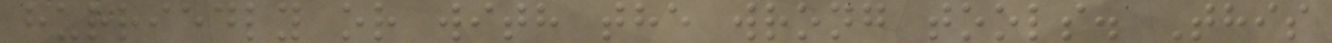hurriedly or with the wrong tools. This
